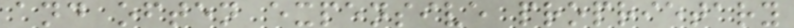and often expensive proprietary
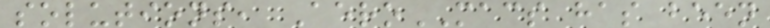solutions, AeroMACS has been
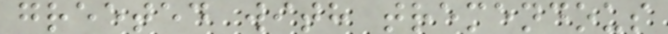greeted with tremendous
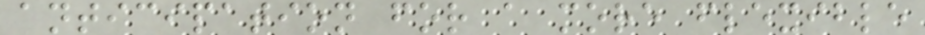anticipation for a more flexible
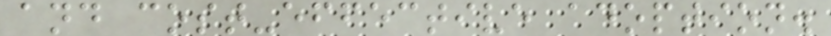and cost-effective adoption.
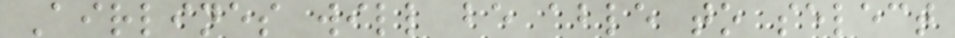Airlines will be able to select
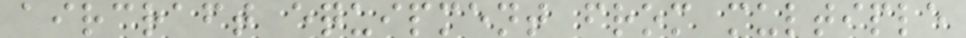aircraft equipment from multiple
